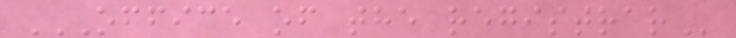OFFICE OF THE REGISTRAR
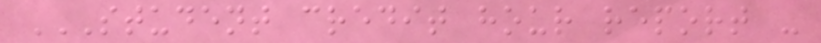STUDENT CREDIT HOUR REPORT -
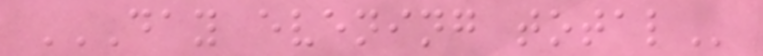DAY EVENING TOTAL
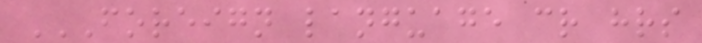FOREIGN LANGUAGE CR HRS
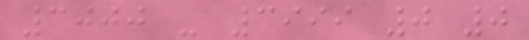3000 - 3999 0 0
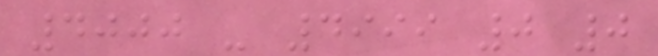4000 - 4999 0 0
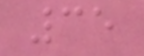35
